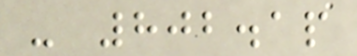- 802.1p
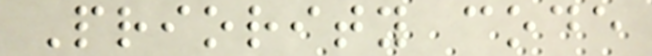Priority code
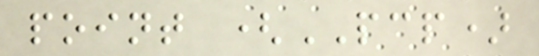point (PCP)
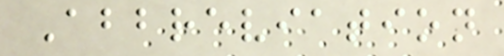Abbreviation
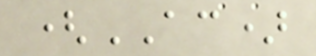(AC)
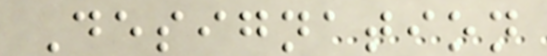Designation
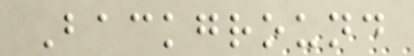Background
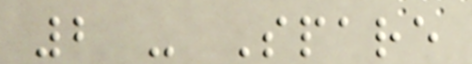2 - Spare
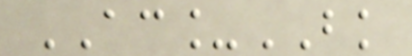AC_BK
